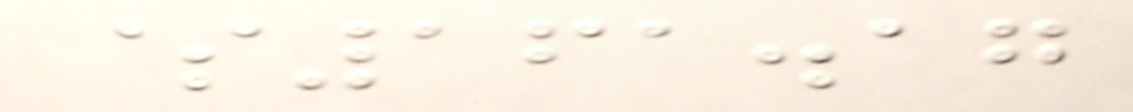$161.17
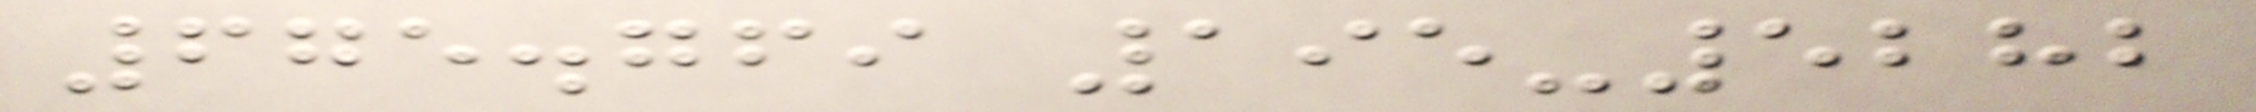675.769 195-5282
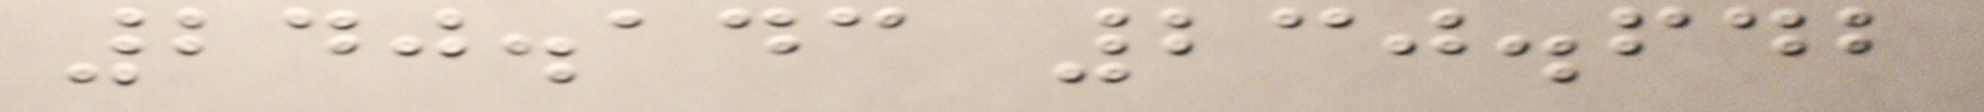240.143 230.642
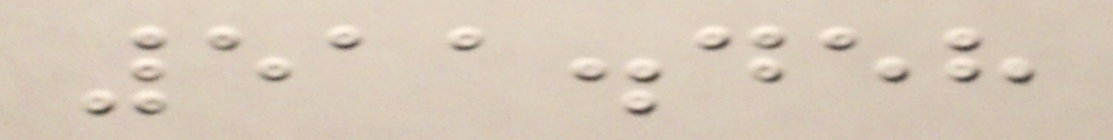511.458
